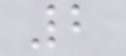2
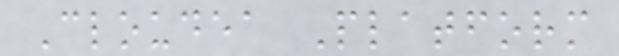Cloudea Platform
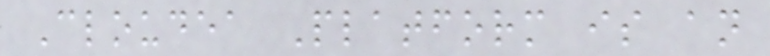Cloudea Platform is an
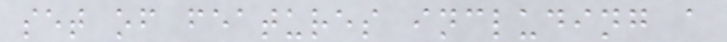set of features including a
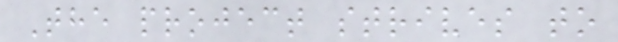The project strives to
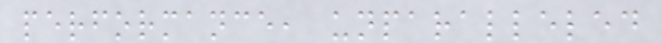performance, unparalleled
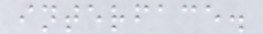interface.
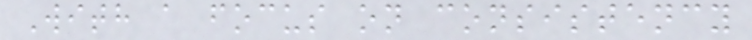With a focus on consistency
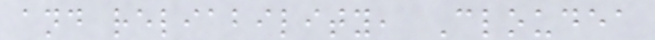and reliability, Cloudea
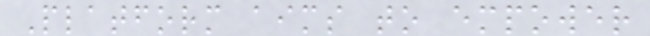Platform aims to empower
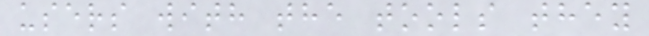users with the tools they
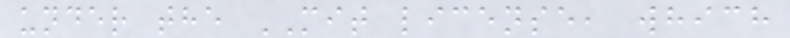under the MIT license, which
